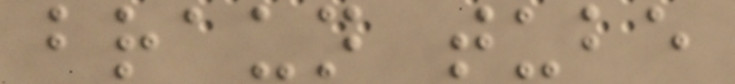braun tube
